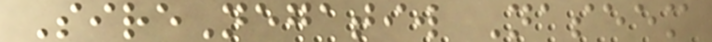SireNegatiw Naseem
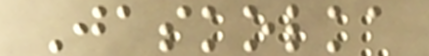Jaskolka
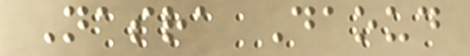Nasra Daoud
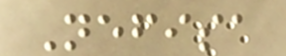Nefisa
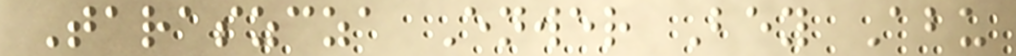Taraszcza Enwer Bey Abu
